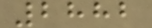2882
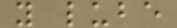y lube
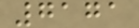7171
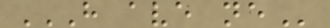H AVE NE
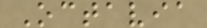Octavia
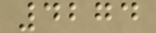4274
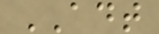ADT
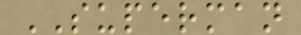SUPERMAN
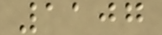1107
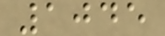1045
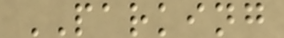PARKING
